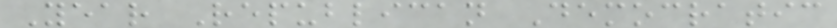Year Republican Democratic
